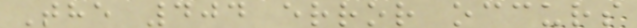The 404 error occurs
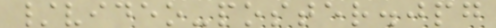/video-poster.jpg
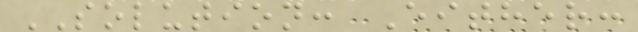SOLUTION: Either:
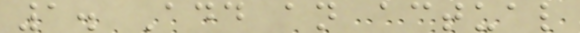1. Add an actual
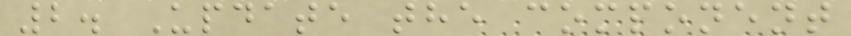2. Update the component
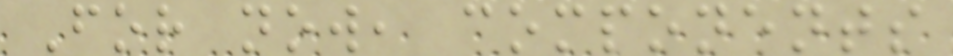For now, components
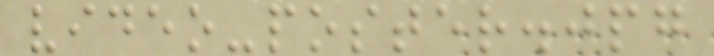video-poster.jpg
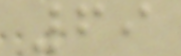69
